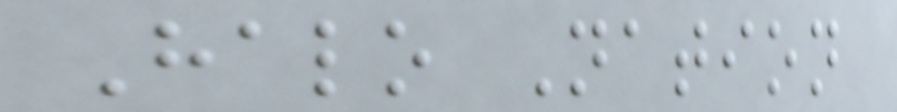Halo Nation
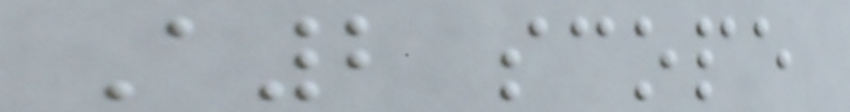A2 scope
